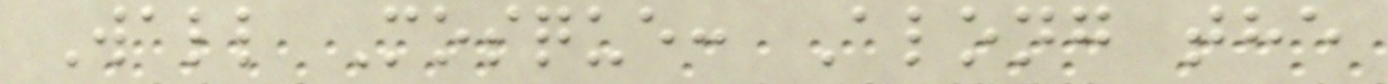Wall Mosque: Along the
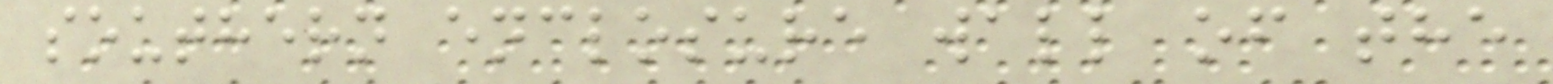southern enclosure wall of the
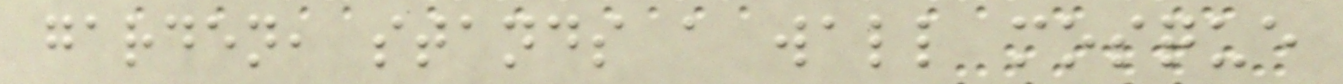garden, stands a wall mosque
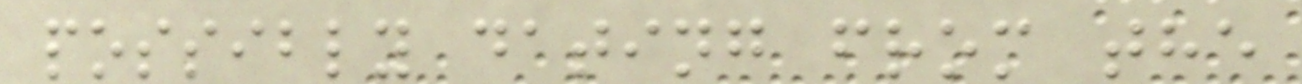possibly dating from the
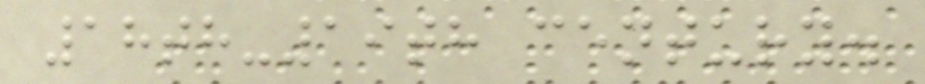18th-19th century.
